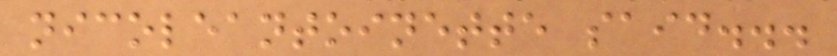nicoleantoinette said...
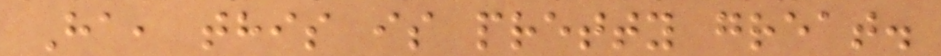Ha, this is pretty great.
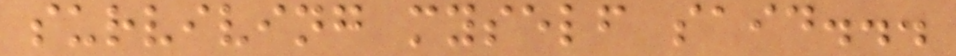surviving myself said...
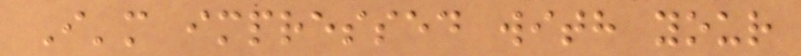I'm impressed with your
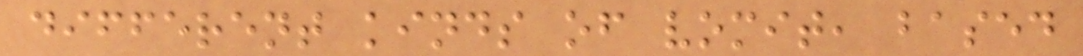different kinds of vomit, based
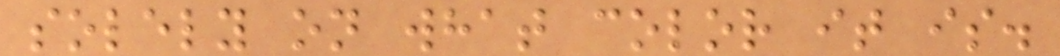solely on what color it is.
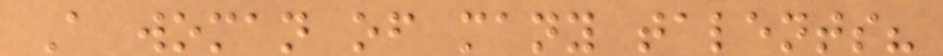A woman of many talents?
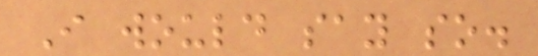I would say so.
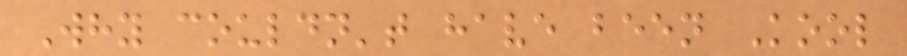Why couldn't have been Kool
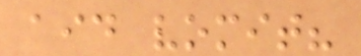aid vomit?
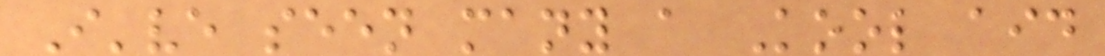I've seen many a Kool aid
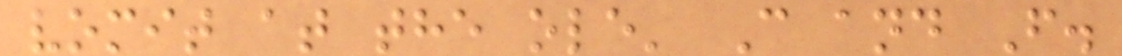vomit at the ole' C and F.
